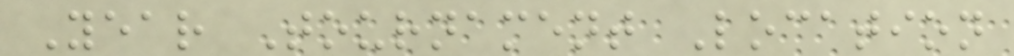Year Tournament Location
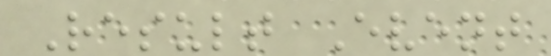Result Event
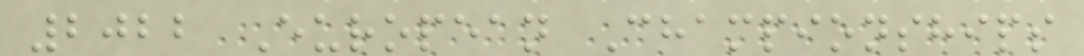2022 European Championships
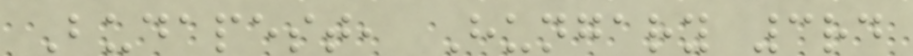Budapest, Hungary 3rd
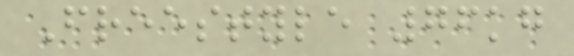Freestyle 76kg
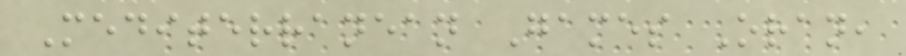Mediterranean Games Oran,
